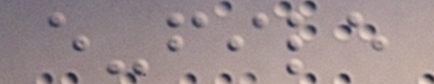e-file
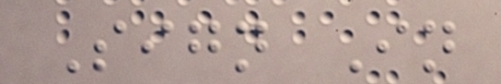Sign In
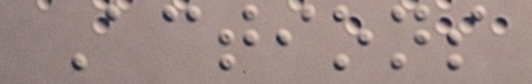Actions
